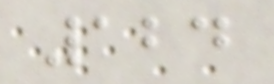124
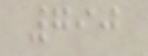790
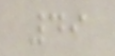49
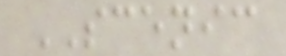SCENIC
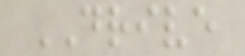DRIVE
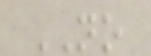NO
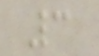3
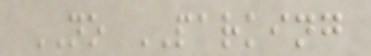NO PARKING
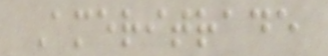Ameritrade
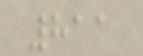811
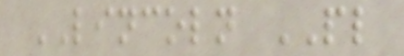LINCOLN PL
